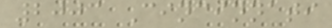2003 Cincinnati
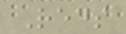Reds
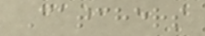Catchers
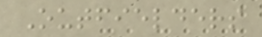Outfielders
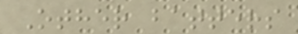Other batters
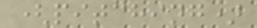(pitching)
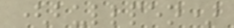(bullpen)
